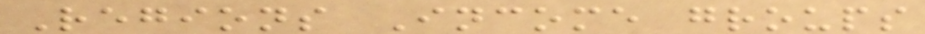Regions Income groups
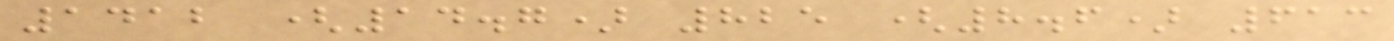1412 (14.7) 825 (8.6) 613
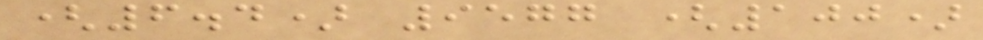(6.4) 9577 (100)
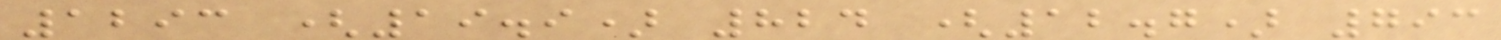1293 (19.9) 824 (12.7) 793
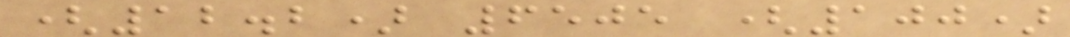(12.2) 6505 (100)
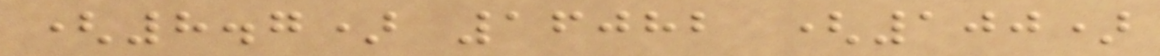(8.7) 16082 (100)
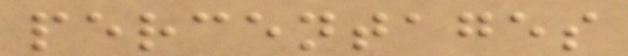percentages
